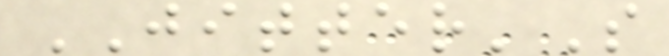JITTER'S
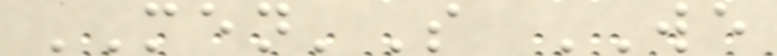MEN'S WE
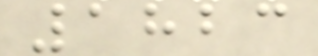1823
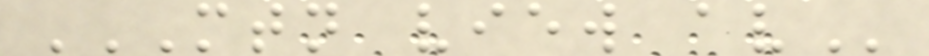MTN VIEW AV
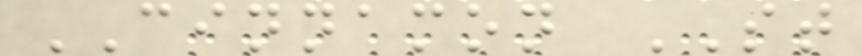CINNAMON ST
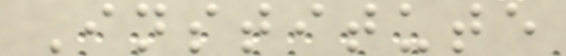Institute
